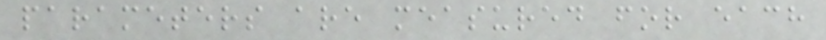parameters are measured for each
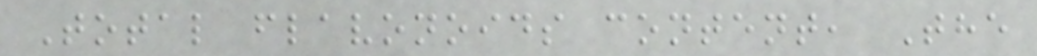Total flavonoids content, The
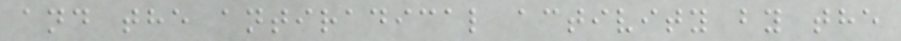and the antiradical activity by the
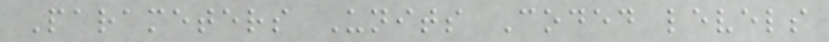Parameters Units Coded levels
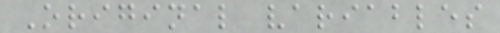Original variables
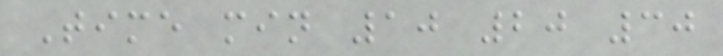Time min 10 20 30
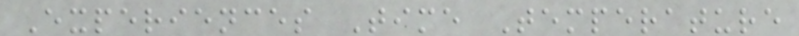Experiences Time Temperature
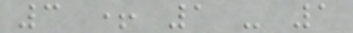3 + 1 - 1
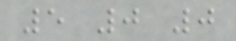5 0 0
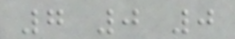7 0 0
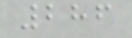286
